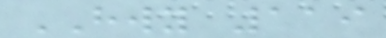HWY 119
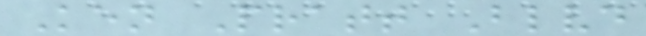Ken Pratt Blvd
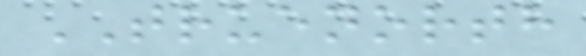TRUENORTH
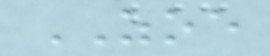ZOE
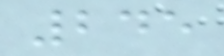245
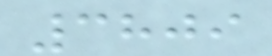3809
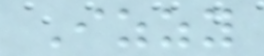Izzy
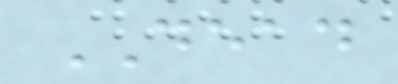DEAD
